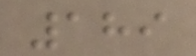189
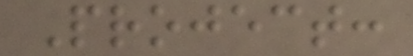Project:
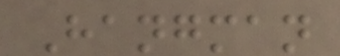Hangman
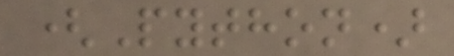(Python)
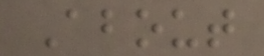About
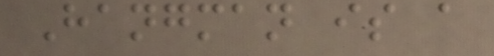Hangman is a
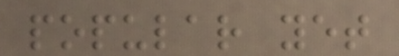popular yet
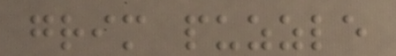grim puzzle
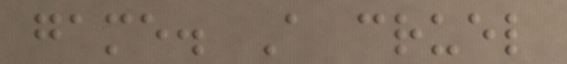game. A cruel
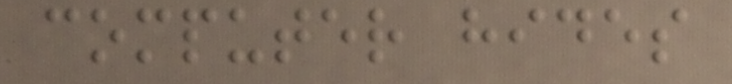computer hides
